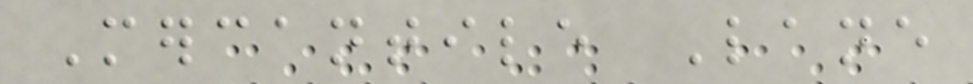Mercantile Lane
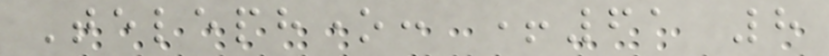Telephone: +61 8
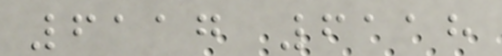6117 6118
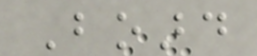Board
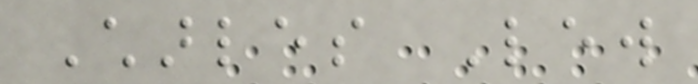Charles Lew
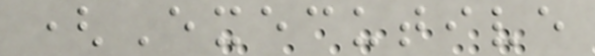(Executive
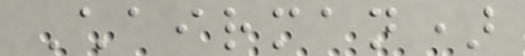Chairman)
